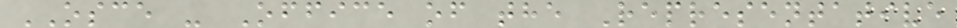OSCE - Office of the Representative
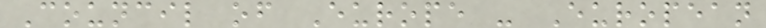Council of Europe - European
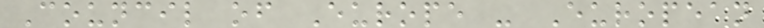Council of Europe - European
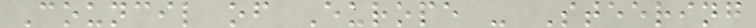Council of Europe - Steering
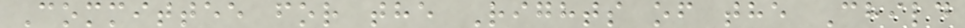Committee for the Rights of the Child
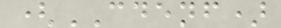(CDENF)
